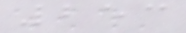253
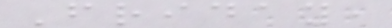Friday,
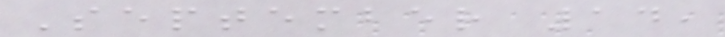September 14,
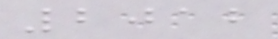2012
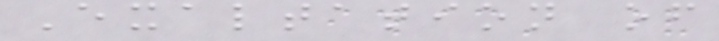Exaltation of
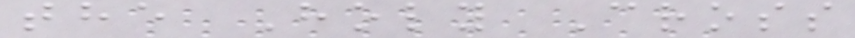the Holy Cross
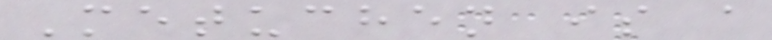Metuchen is a
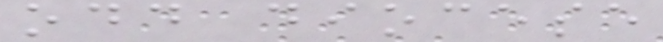odd diocese
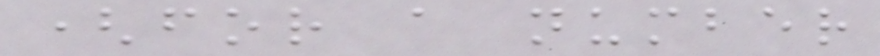(for a number
